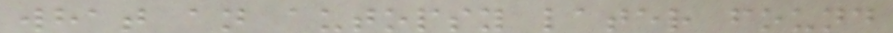what an autopsy later found
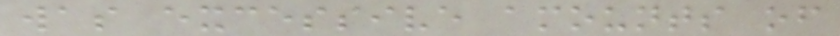was excessive amounts of
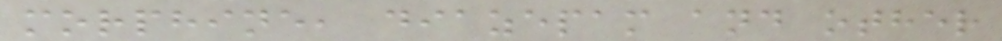morphine, diazepam and other
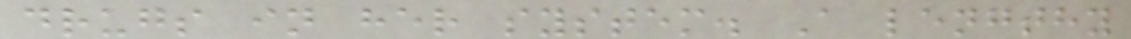drugs in her system. A lengthy
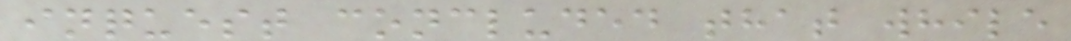inquest concluded that while
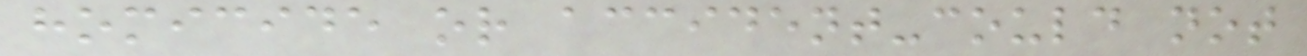homicide or accident-could not
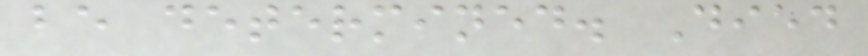be determined. Died
